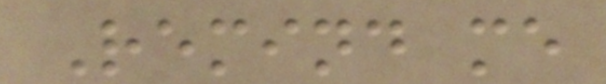Remind me
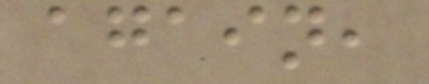again,
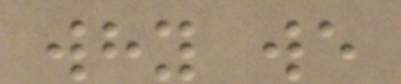why we
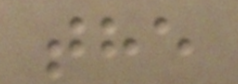the
